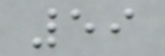59
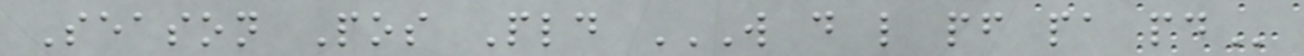Season Pos Pld W D L PF PA PD
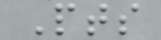Pts
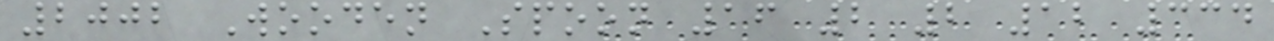2002 Wooden Spoon 16 2 2 12 334
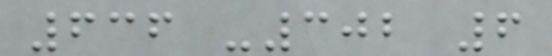636 -302 6
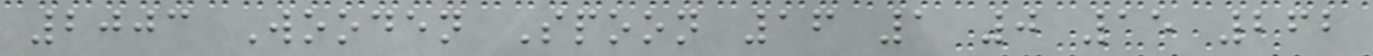2003 Wooden Spoon 16 1 0 15 262
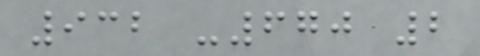932 -670 2
